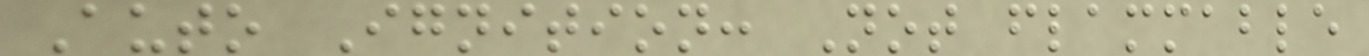Auto Ignition: Not flammable
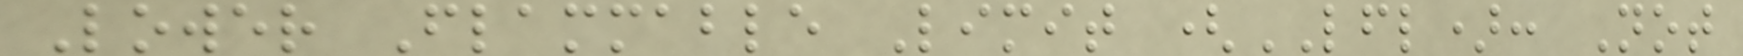Lower Flammable Limit (LFL): Not
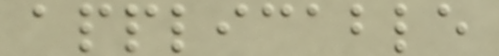applicable
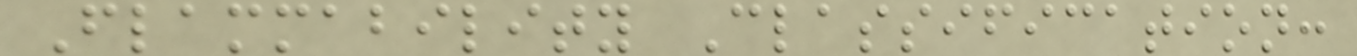Flammability Classification:
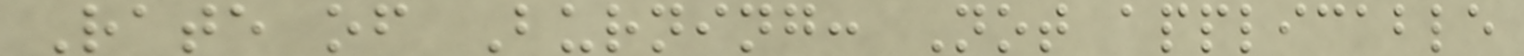Rate of Burning: Not applicable
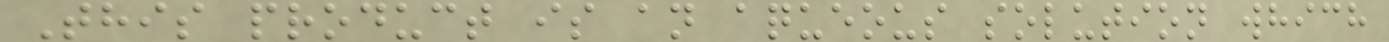This product is an aqueous solution which
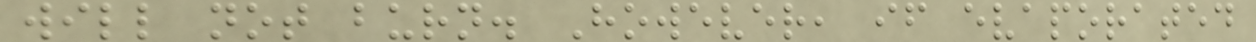will not burn. However, if evaporated
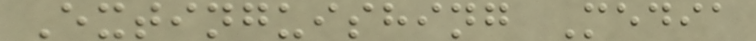Extinguishing Media
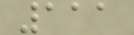111
